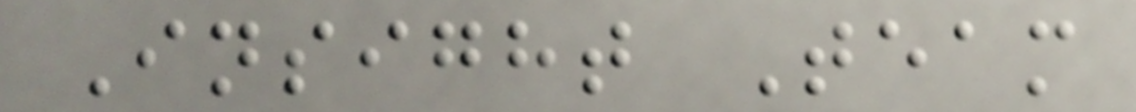Insight Team
